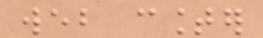web counter
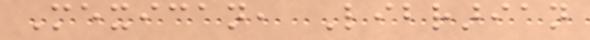Mexican, Librarian
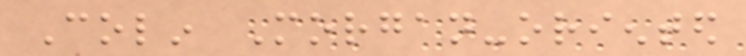Colin Morgan-oriented
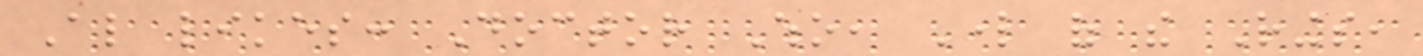Also likes: Doctor Who, Lord of the Rings,
